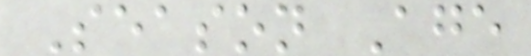Season Age
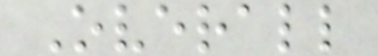Overall
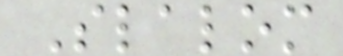Slalom
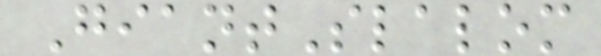GiantSlalom
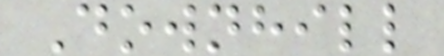Downhill
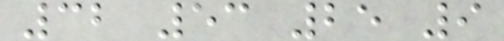32 53 25 9
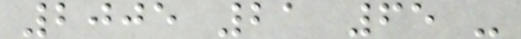2005 21 65 -
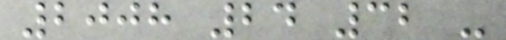2008 24 32 -
